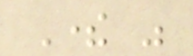There was
